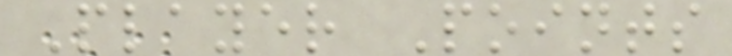Player Points
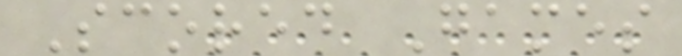Scored Games
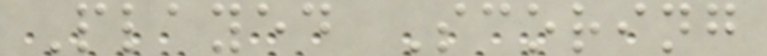Played Scoring
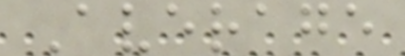Average
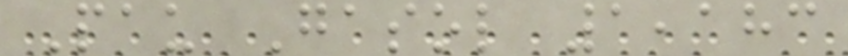Pau Gasol 1,183
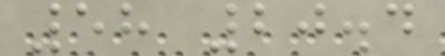58 20.4
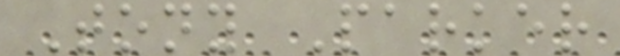Tony Parker
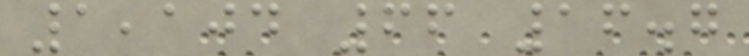1,104 66 16.7
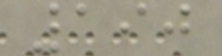190
